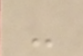-
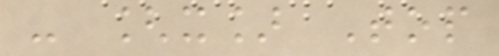- [x] Top
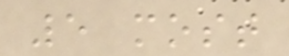5 most
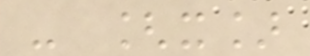- [x]
